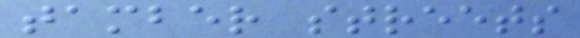tamber streets
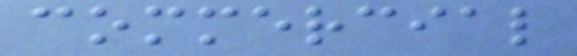commercial
